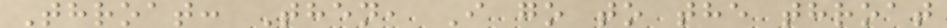Throat: Then, I go to the throat
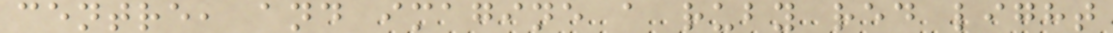centre, and imagine a ruby red light
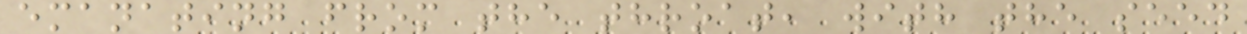emanating from the throat, with the seed
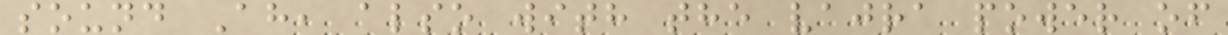sound Ah, also with the vajra power of
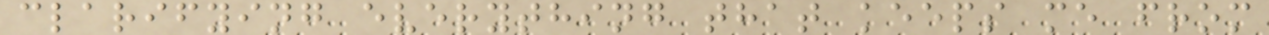clarifying everything that keeps me from
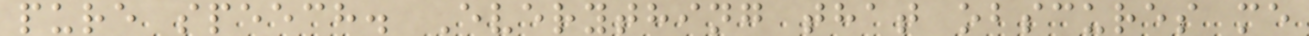pure speech. Everything that obscures me
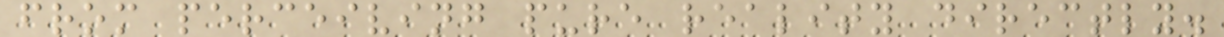from perceiving pure reality directly.
